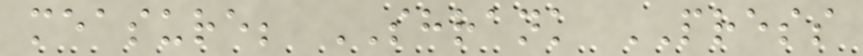measure; SHRANK PRESS
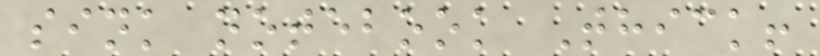sink notebook Thick!
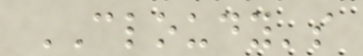CLOUDY's
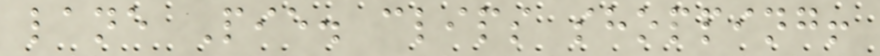lane Pie. clips shopping!
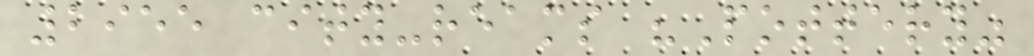2955 city-reams "Pottery"
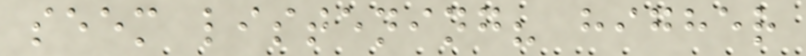seem listening? higher
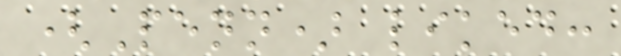(Penn) liked:
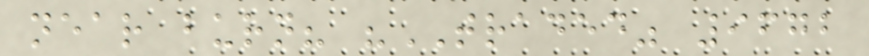near burn? "TRADED" 9672
